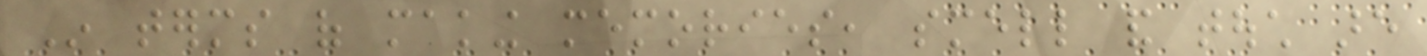In terms of making memories, smell and touch are
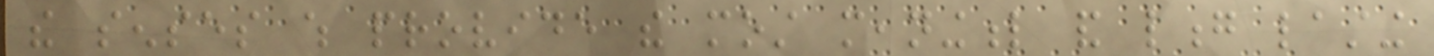the senses which provide the most meaningful and long lasting
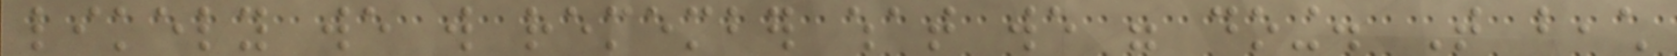likely we will remember what we were doing. That beach
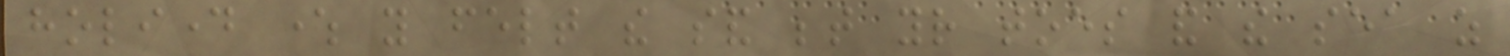holiday where you felt the sand between your toes and the sea as
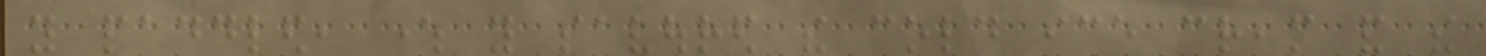you paddled, where you savoured the cold ice cream and the
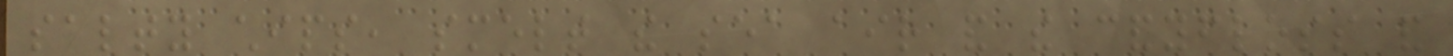salty chips, smelt the sea air and the candyfloss and
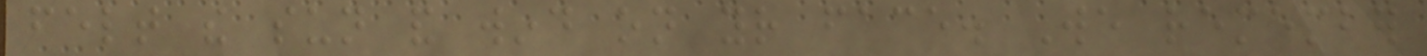felt the sun and wind on your face. We remember
